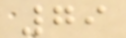79
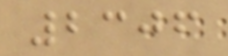2306
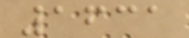1631
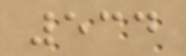534
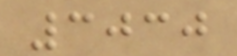3030
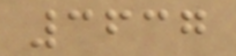3637
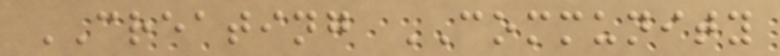CREATING COMMUNITY
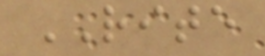RITE
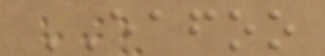EAFOO
